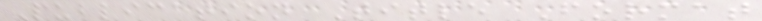Publication Title Format
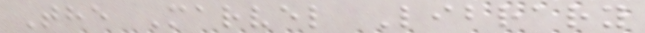The Marvel Library
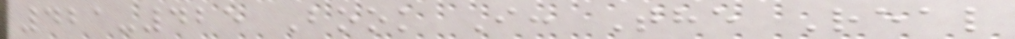421-425 Book I: The Real
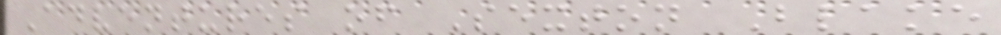Adventures of Sexton Blake
